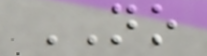NO
